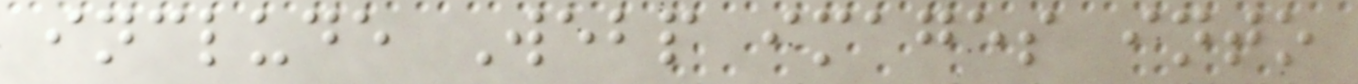include Webp images into
